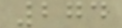274
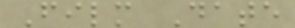Film Date
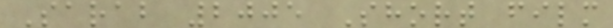Sarab 2005 Short film
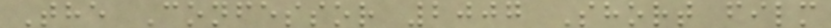The Confessor 2007 Short film
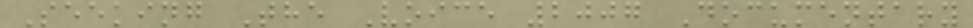Seeking The Voice 2007 Documentary
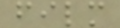film
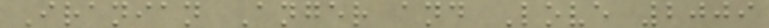Iranian Anger and Love 2009
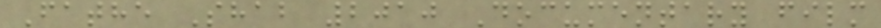Fathe Shab 2010 Documentary film
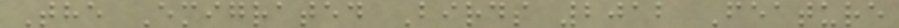The Emigrated Birds 2012 Feature
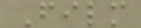Film
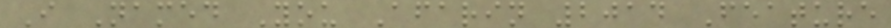I Named You Afarin 2014 Feature
